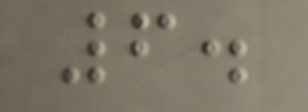6.
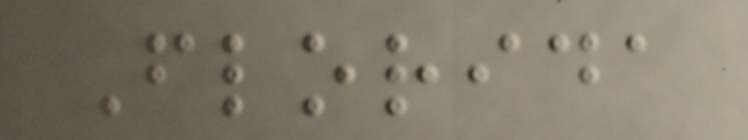Florida
